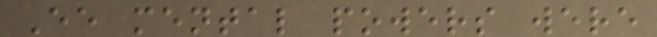Ee mental powers were
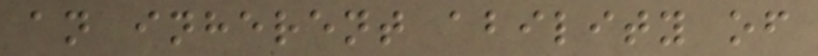an inherent ability of
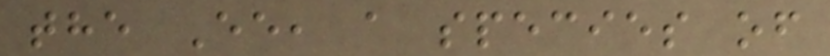the Ee, a species of
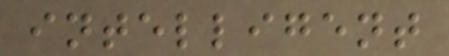intelligent
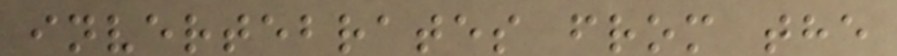invertebrates from the
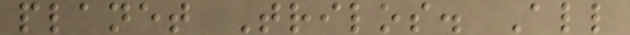planet Trilos. All
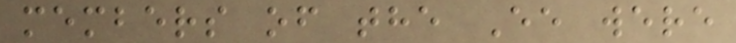members of the Ee were
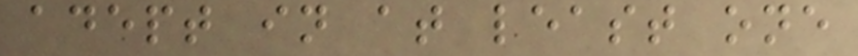adept in at least one
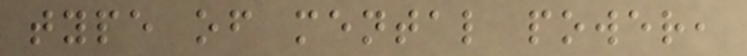type of mental power,
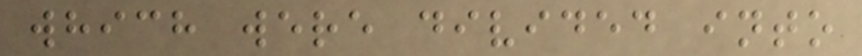which were divided into
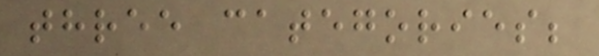three categories;
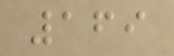169
